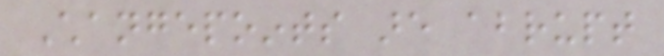Changepoints are abrupt
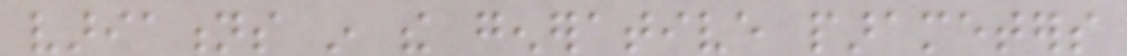variations in the generative parameters
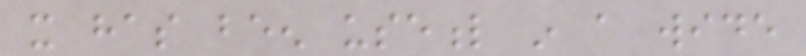it has been useful in a wide
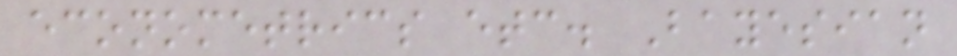econometrics etc. Bayesian
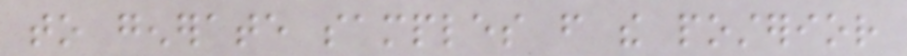to generate samples from the posterior
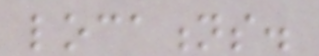locations.
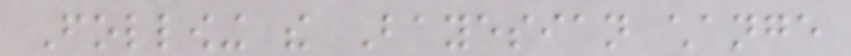Following the Bayesian change
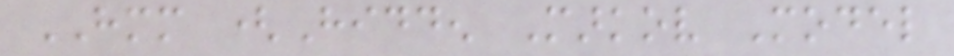HMM (Hidden Markov Model
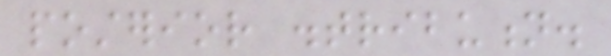posterior distribution.
